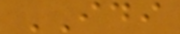IDI
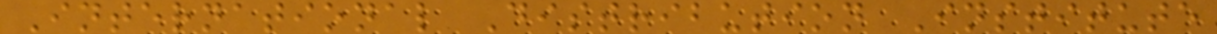International Distribution Institute
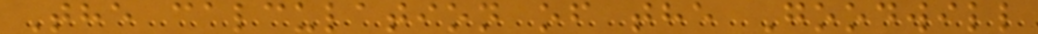The calculation of the Goodwill
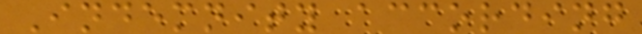Indemnity according
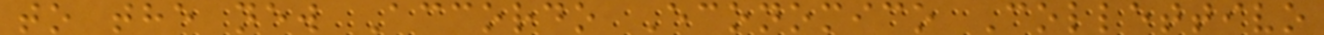to the new Accordo Economico Collettivo
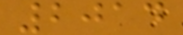2014
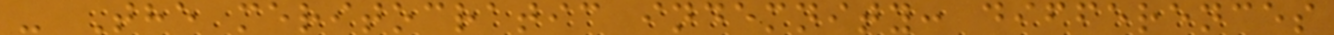- The meritocratic indemnity: differences
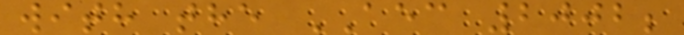with the AEC 2002;
